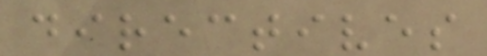directives
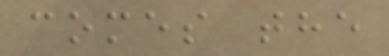comes the
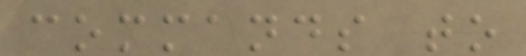commands to
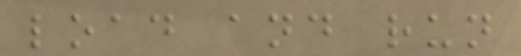load and run
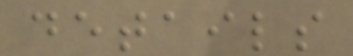details
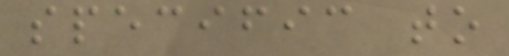specific to
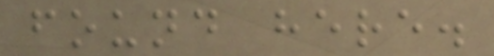found here.
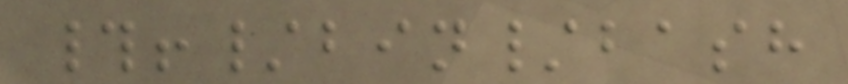#!/bin/bash
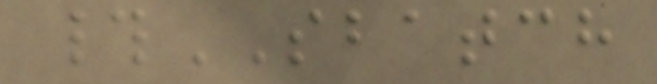#SBATCH
